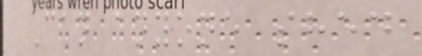Can anyone shed
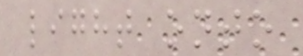light onto
